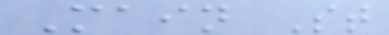Main St
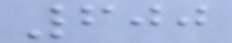600
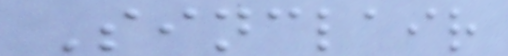Sinclair
